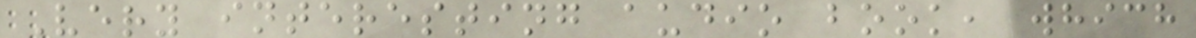Very interesting audio book, which
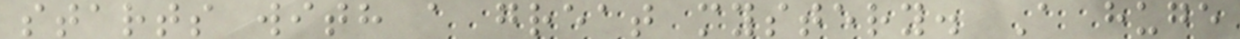starts with a great mystery. A huge
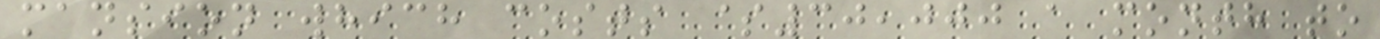mansion which costs $30,000 a month to
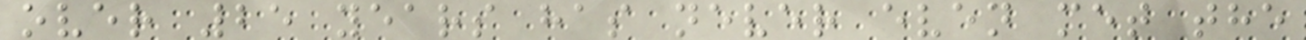over 25 years has never even met the
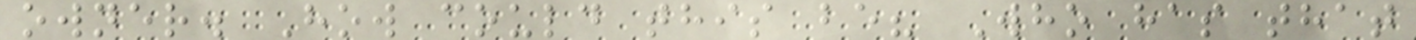owner. How could this be? Who has that
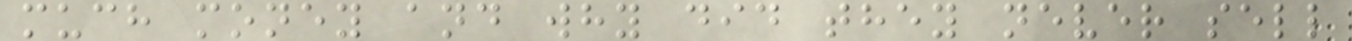much money and why did they never sell
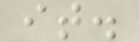it.
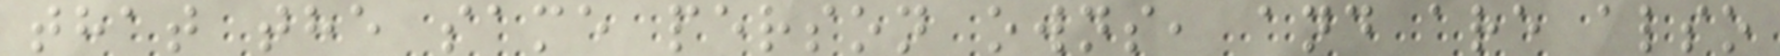that the same person owns, and are also
